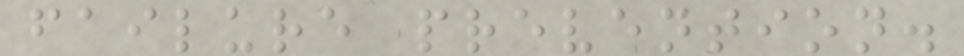failure prevention.
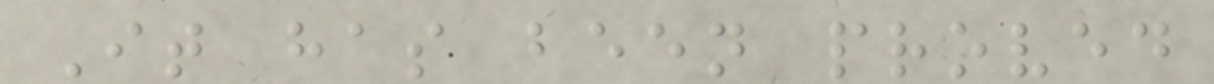It has been proved
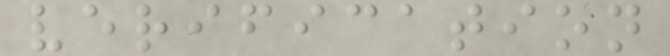verification
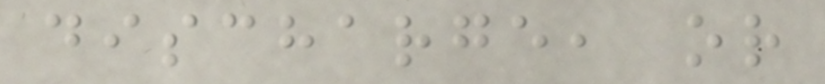discharge, or
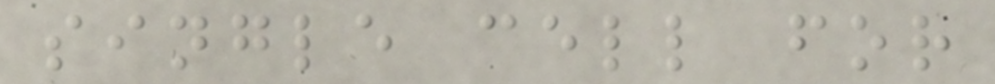single cell for
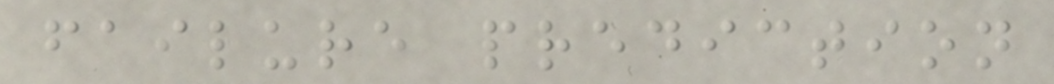failure prediction
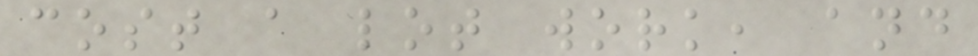cost a lot work, and
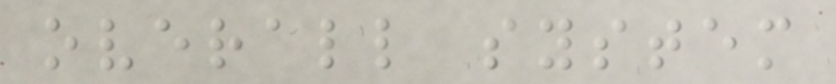overall system
